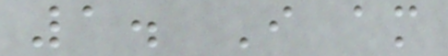1. I am
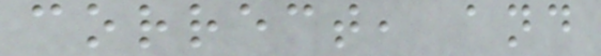correct, and
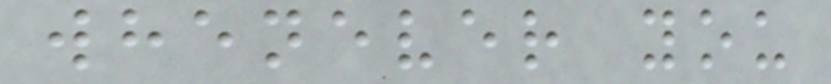whenever you
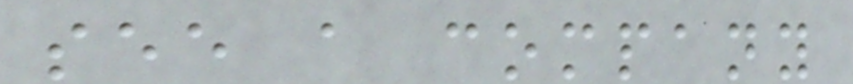see a company
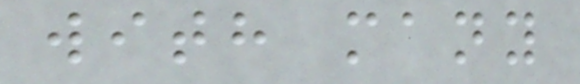with many
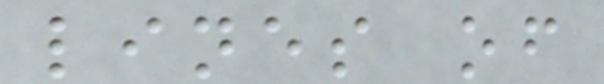lines of
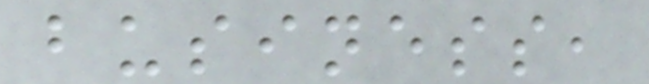business,
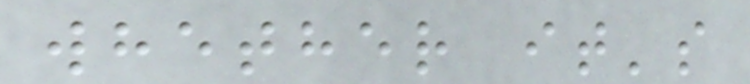whether it's
